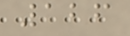126
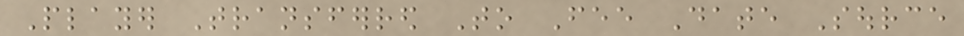Player Transferred To Fee Date Source
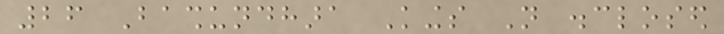26 Bashundhara Kings Not disclosed
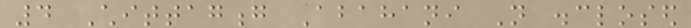4 Chittagong Abahani Not disclosed
